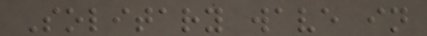Solitary wave in
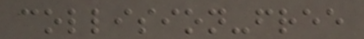collision-free
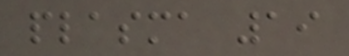plasma 19
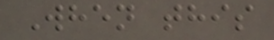When this
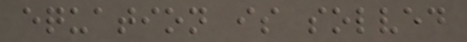equation is solved
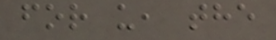for u, the
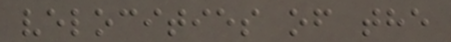velocities of the
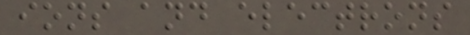ions and electrons
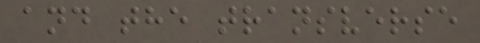and the transverse
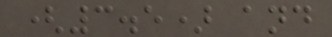(3.5) and
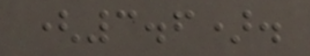(3.6).
